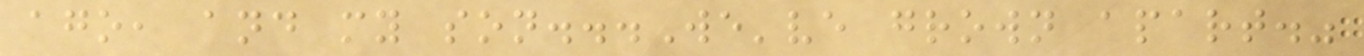ago, and my son...We've grown apart."
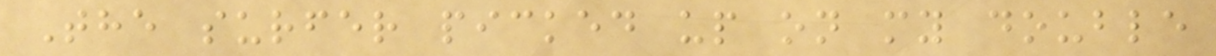The surfer picked up on my double
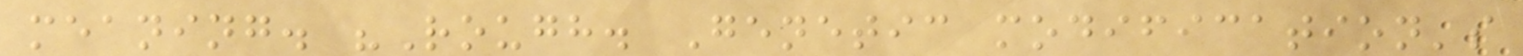meaning. "Rough. Genetic modification's
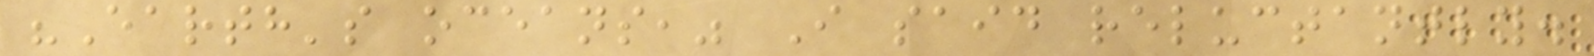"Earth's oceans," I said reluctantly.
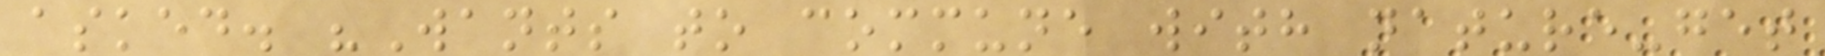asked. "Wants to commune with nature-get
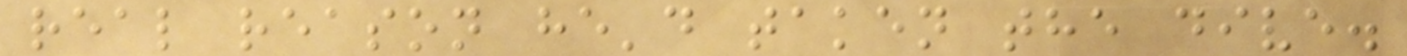real reason he'd taken the dive.
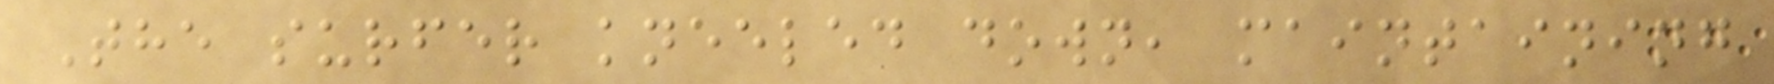The surfer kneeled down, maintaining
